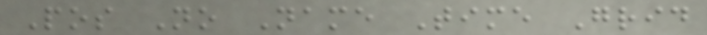Pos No Name Time Grid
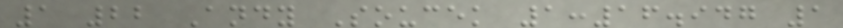1 22 Andy Soucek 1:16.947 1
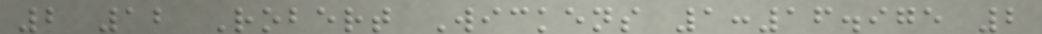2 12 Robert Wickens 1:16.975 2
